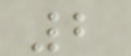2
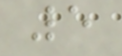5
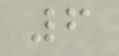6
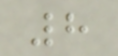8
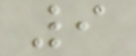9
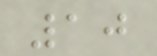10
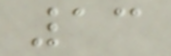13
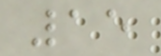15
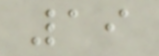19
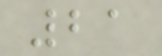21
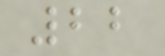22
